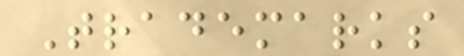Trademarks
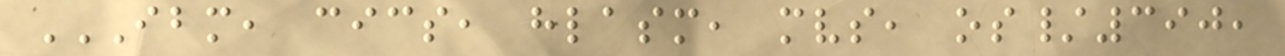IBM, CICS, HLASM, MVS, OS/390,
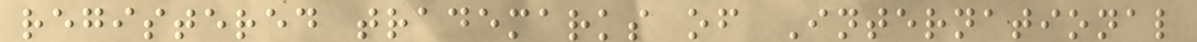registered trademarks of International
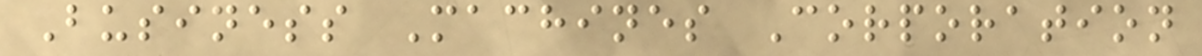Business Machines Corporation
